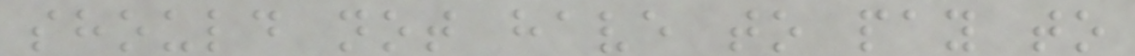should not have to pay to
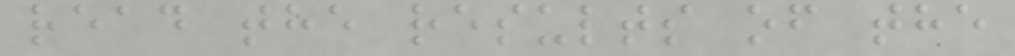read the results of the
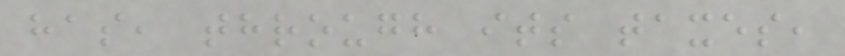has, through its taxes,
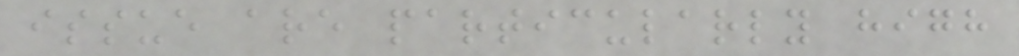issue are particularly high
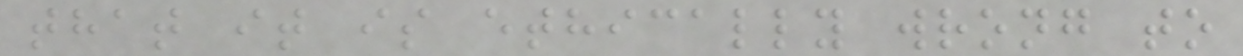that it is ethically wrong to
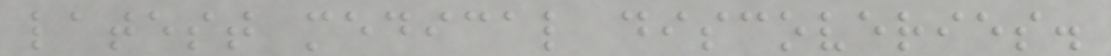latest medical discoveries.
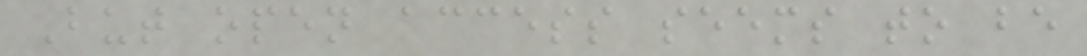But open access seems to be
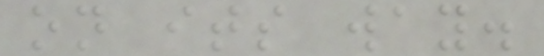on its way.
